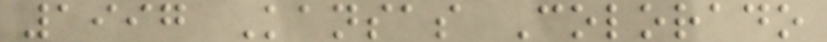1997 Kansas Colorado
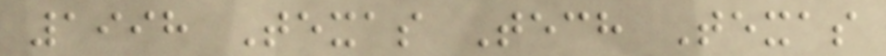1998 Texas Tech Texas
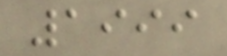1999
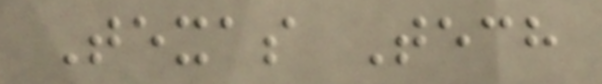Texas Tech
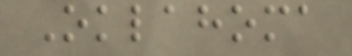Oklahoma
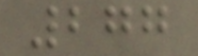277
